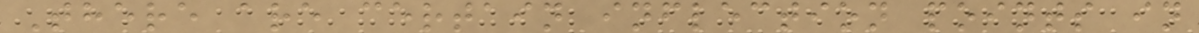There are certain inflection points in
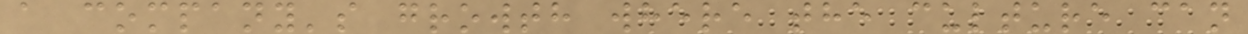a company's growth where the culture can
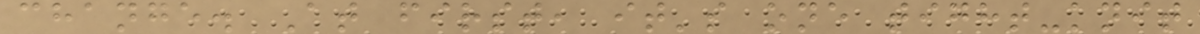change. At first, it's one tight-knit
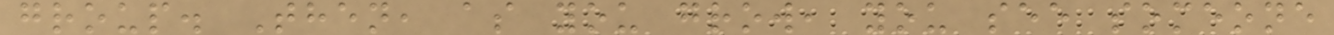group. Then, as you grow, you see someone
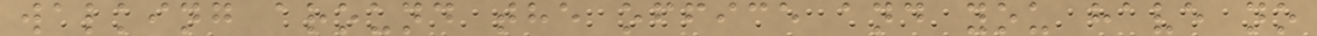walking around the office and you have no
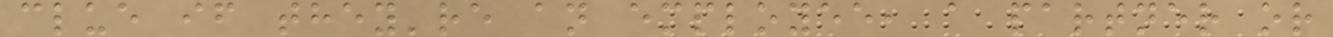clue if they're an employee, a partner or
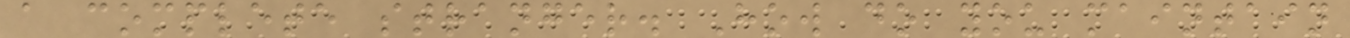a complete stranger. How do you maintain
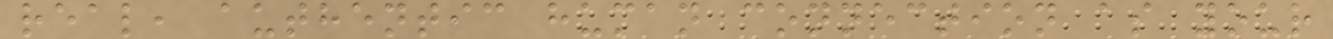real, authentic human connection as your
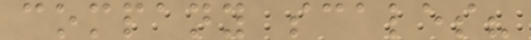company scales?
